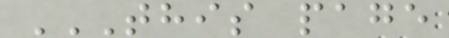THIS PAGE
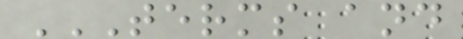TERMS AND
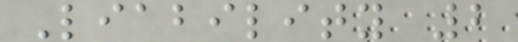Liability 2
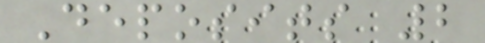Deposits 2
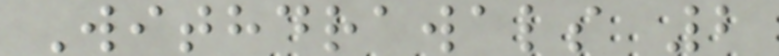Withdrawals 2
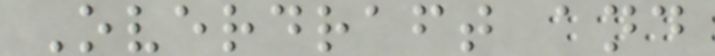Overdraft and
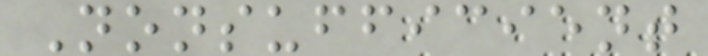Nonsufficient
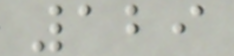129
